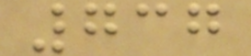737
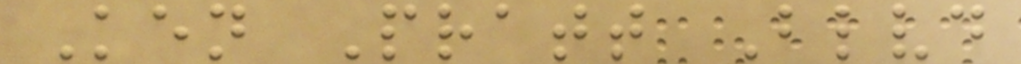Ken Pratt Blvd
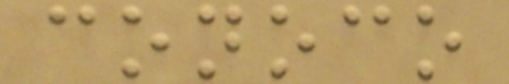conoco
